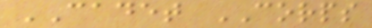CADET CORPS
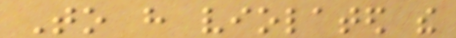To have violated the
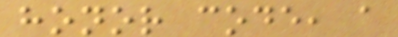honor code, a
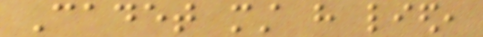Cadet must have lied,
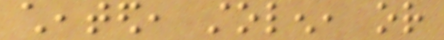cheated, stolen, or
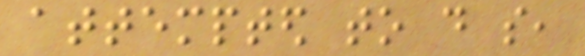attempted to do so,
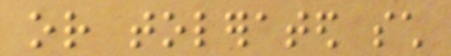or tolerated such
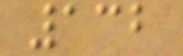132
